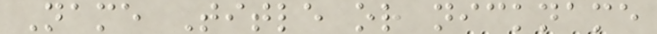Name Title or nickname
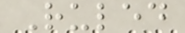Ruled
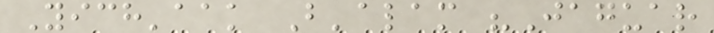Yich'aak B'alam "Jaguar
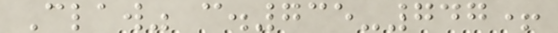Claw" c.735-747+
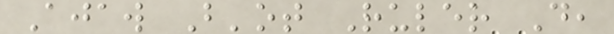Ajaw B'ot Ruler D,
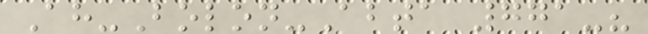Ah-Bolon-Abta 771-?
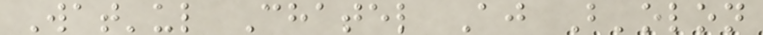Wat'ul Chatel Aj B'olon
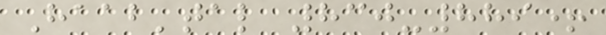Haab'tal 830-889+
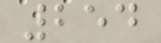254
